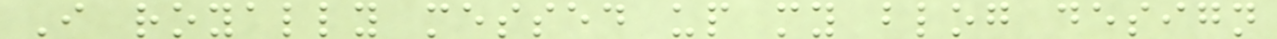I royally messed up my blog design
